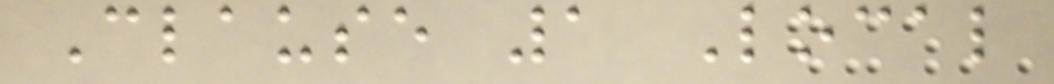Clause 1 Local
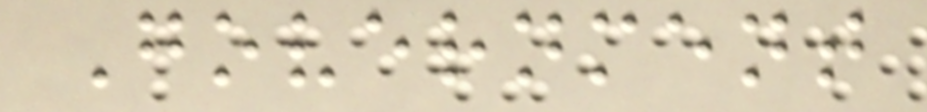Government
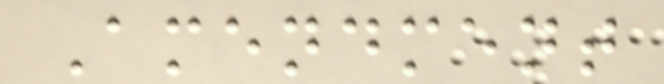Amendment
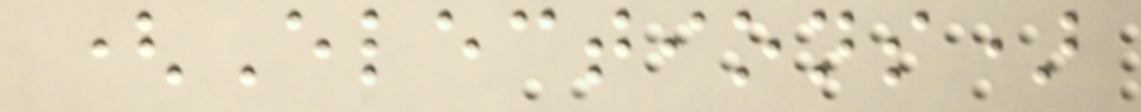(Elections)
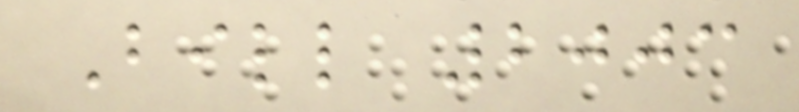Bill 2003
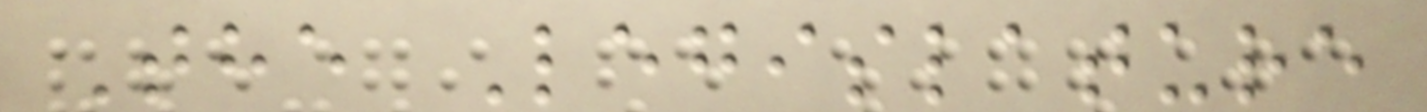The Legislature
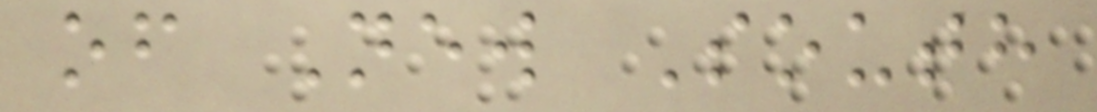of New South
